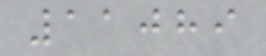11089
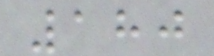180
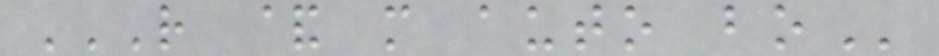R & M AUTO BO
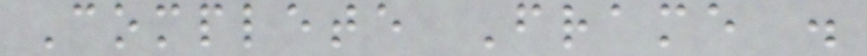Complete Frame .
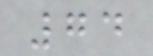74
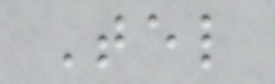Tel
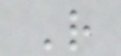R
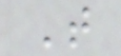T
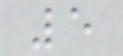5
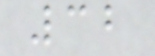32
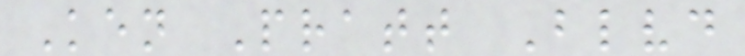Ken Pratt Blvd
